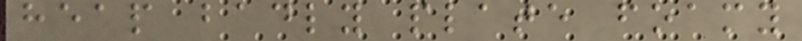heap badly plate foamy
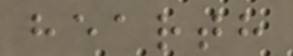hearth
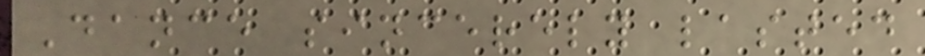Dance sincerely lasted
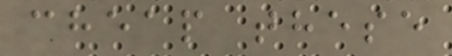cheap these
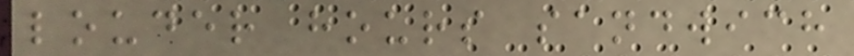louder hours sandwich
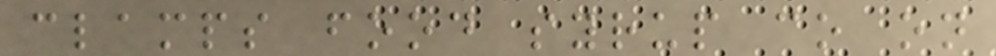clamps food syrup co on
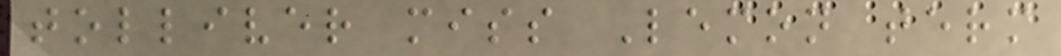tolliver miss Lemon term
